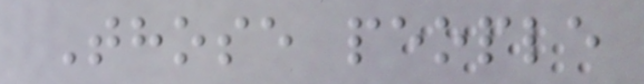Those people
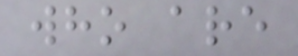who are
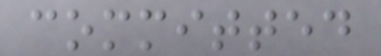committed
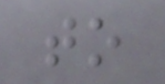to
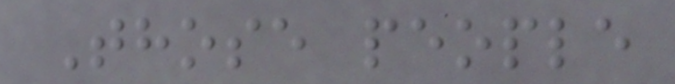Those people
